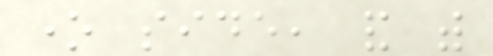one side, and with
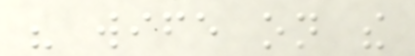his wife on the
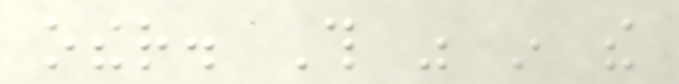other. This was in the
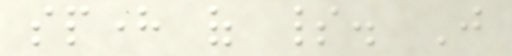sphere of spirit. Just
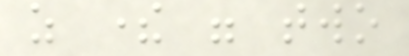as there were two
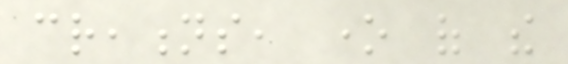creations, one of the
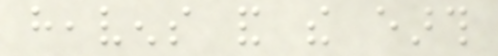heavens and the earth
